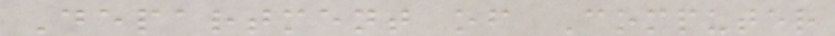Department of Computer
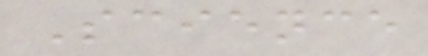Science
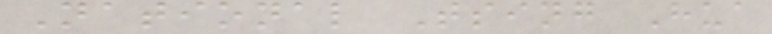National Tsing Hua
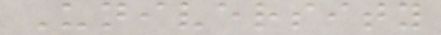University
